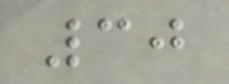30
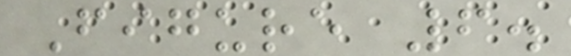Figure 6.
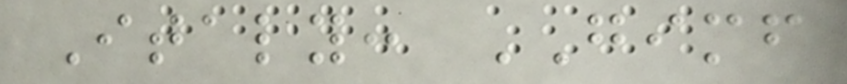Italy: GIMF
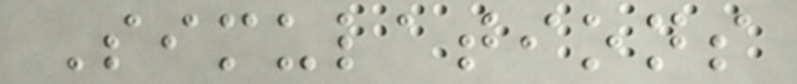Simulations
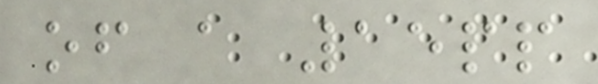of a 15pp
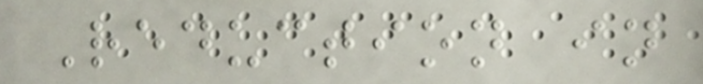Reduction in
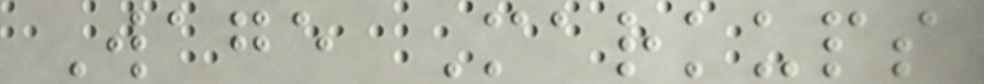Wage Markups
